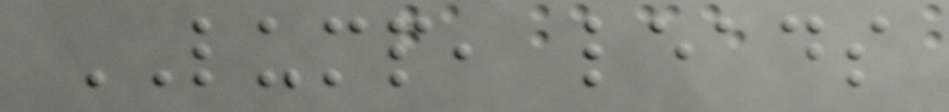LUMP, leads
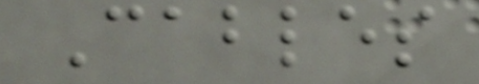Cables
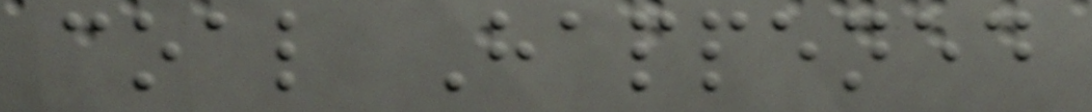coal Happened
